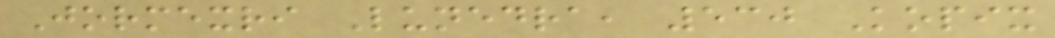Jormexri Lunedra, 530 Kopix
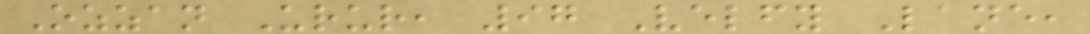Ozzan Urur, 97 Velfy Lane,
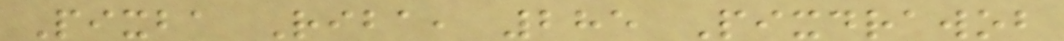Pixba Riba, 285 Pixdrawob
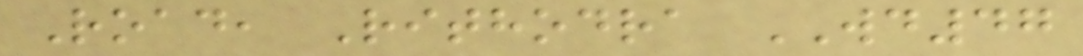Road, Rithodra WD47
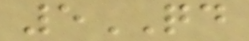5QD
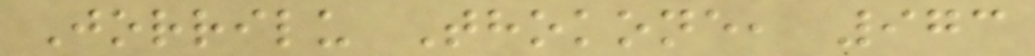Jorrilu Thokone, 973
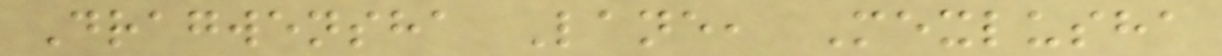Dragwensha Lane, Mexlusha
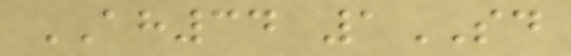AH34 1SD
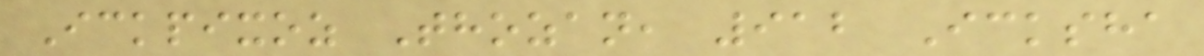Ickpixoz Thozan, 912 Icksha
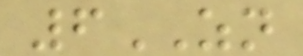6ZN
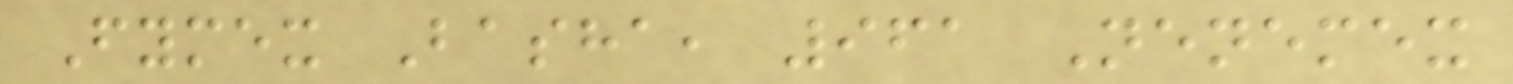Fymex Basha, 961 Nenemex
